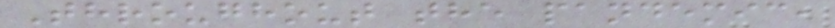Throughout the pandemic,
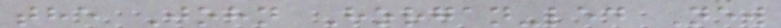the John Horgan-led New
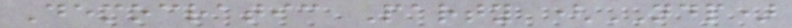Democratic Party (NDP)
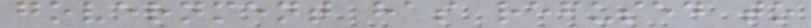government has refused to
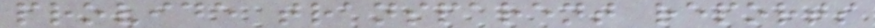provide transparent reports
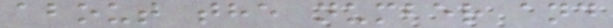about the number and
